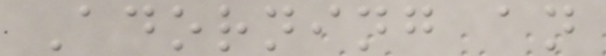Adorning an
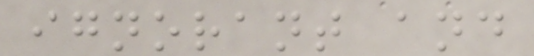ignorant and
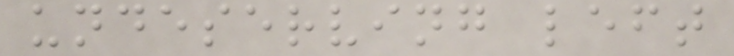undeserving left
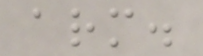arm.
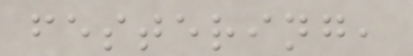festering,
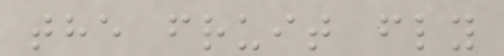the fruit fly
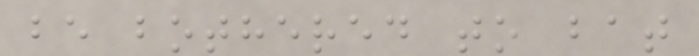be bothered to bat
